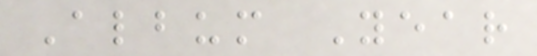Album Year
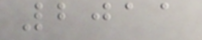2011
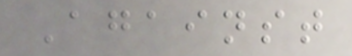Against
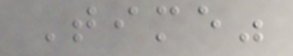Time"
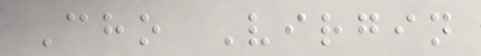Cho Virgin
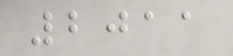2011
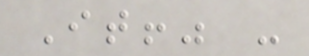It!" -
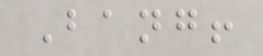Bang!
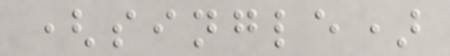(single)
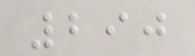290
